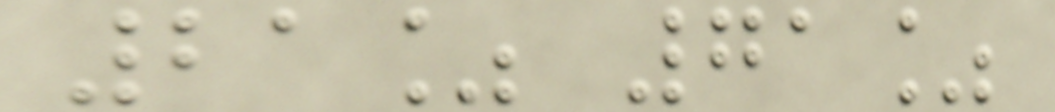21% 71%
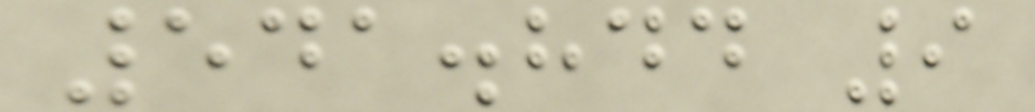541.844 9
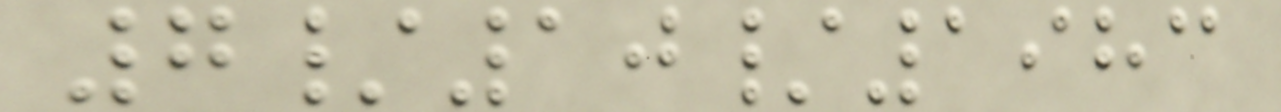7/10/1983
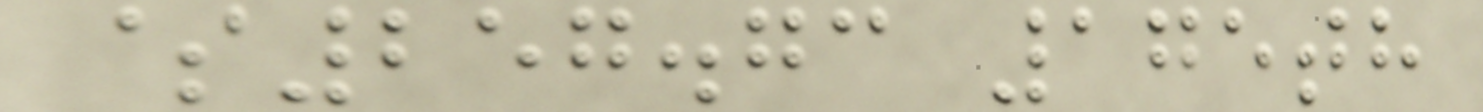$257.73 175th
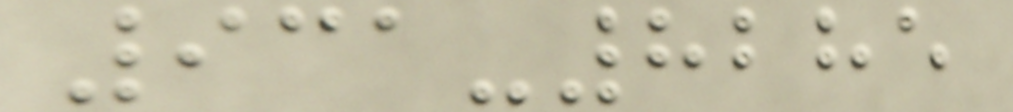931-8285
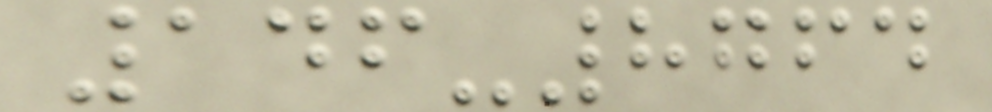146-8764
